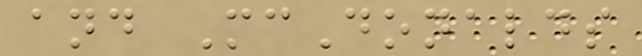and McDonalds
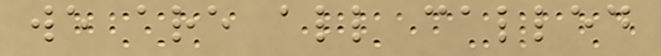we are all called
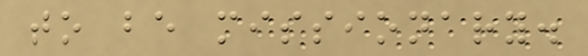to be missionary.
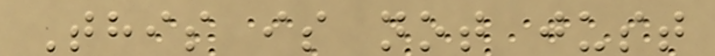This is not just
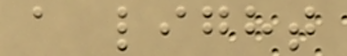a light
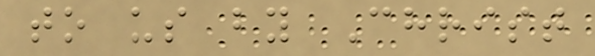to us by Christ
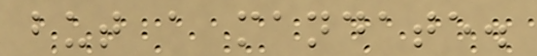but a mandate.
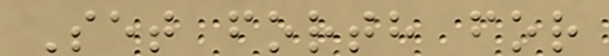Set forth for
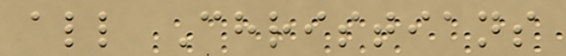all Christians
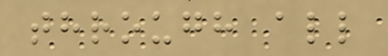through all
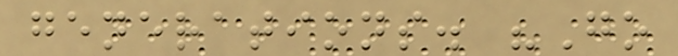generations. "Go
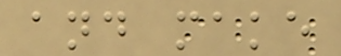and make
